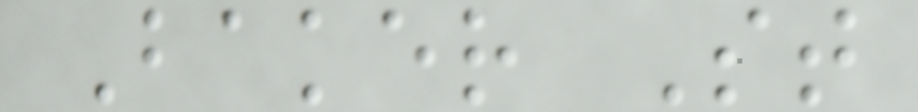Baker St
